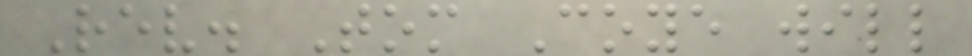Rev. Tom Coye will
